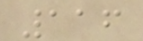116
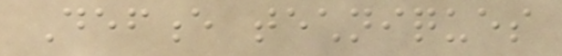Defence techniques
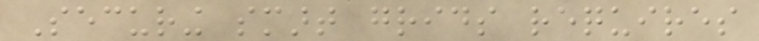Securing smart grids requires
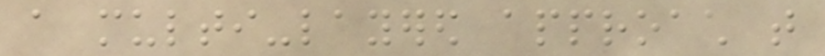a multi-layered approach that
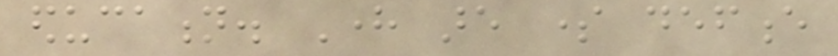education. Here are some defence
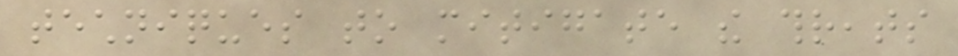techniques to mitigate the threats
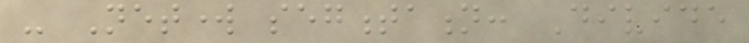- Network segmentation: Divide
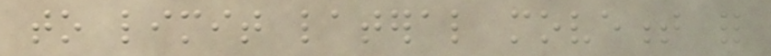to limit lateral movement for
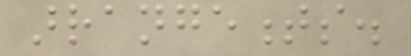arrangements.
